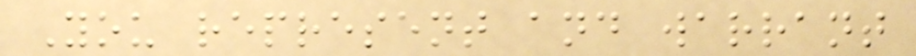You represent and warrant
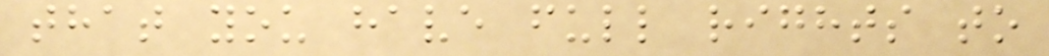that you have full rights to
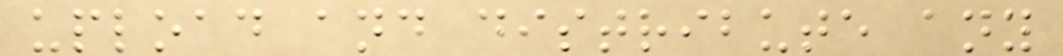upload and distribute any
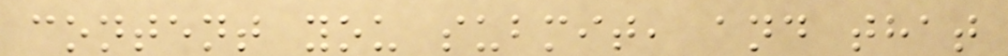content you submit, and that
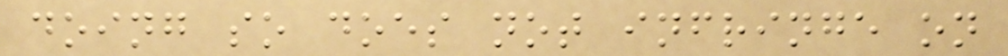doing so does not infringe on
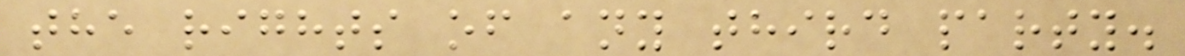the rights of any third party.
